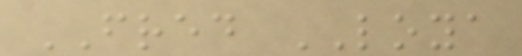FRED LOYA
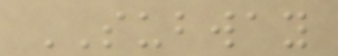SUBWAY
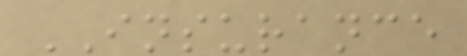INSURANCE
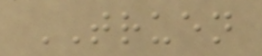TRUEN
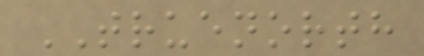TRUENORTH
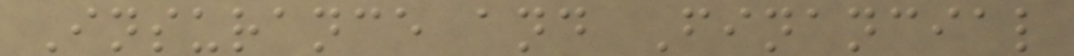Insurance and Financial
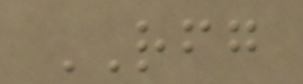RFG
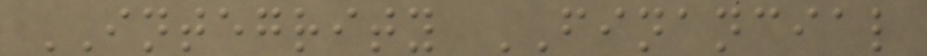INTEGRITY FINANCIAL
